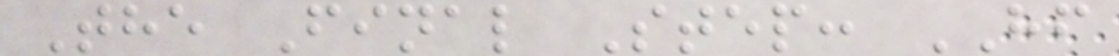The Final Step: HF
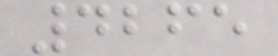4265
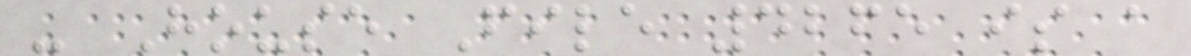- House File 4265 is a
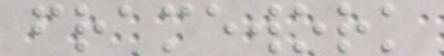framework
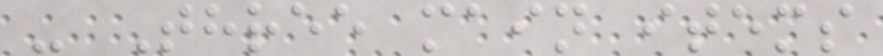- Three main items
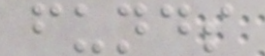funds
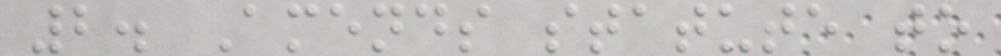2. Amends statute to
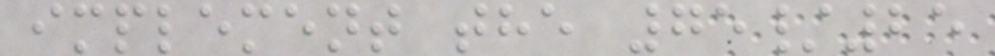implement the 75/25
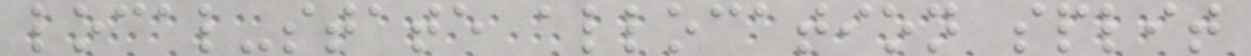local-state allocation split
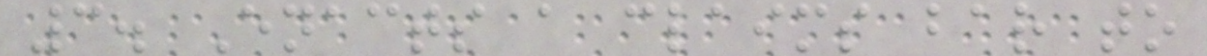3. Enacts a claims bar to
